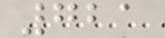721
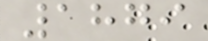1879
